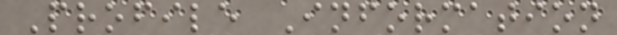Profile Information
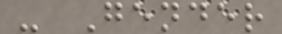- Gender
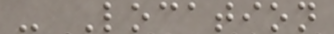- Location
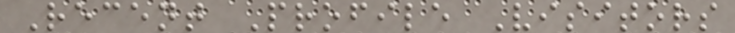Recent Profile Visitors
